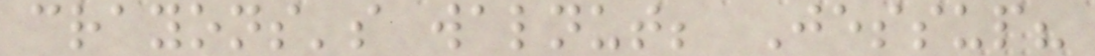crayons's walnut; Jessup?
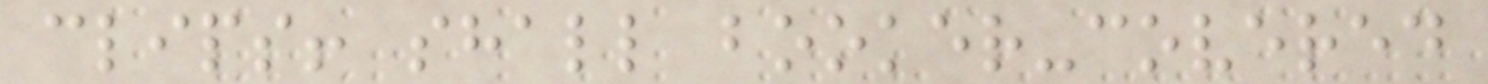clips! shall booker-covered
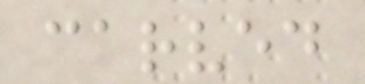carved
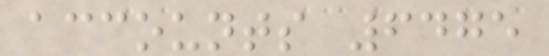accounts 6475
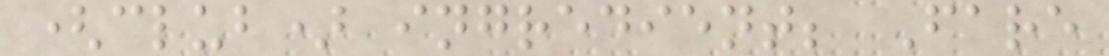(club) ingredient; Fare
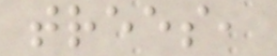trees,
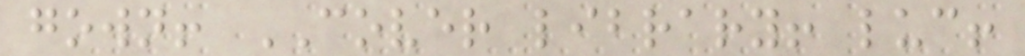gown! COVER library! luc!
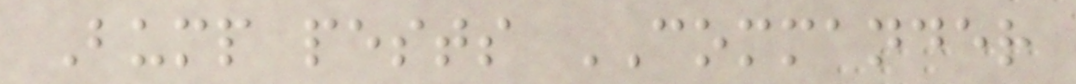Bump pests COMMANDER
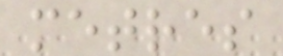metres
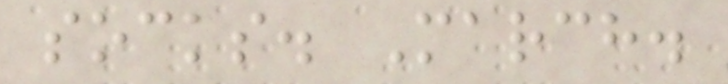socks. March.
